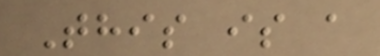This is a
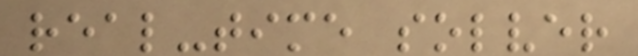real-time solver
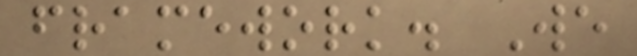framework. We
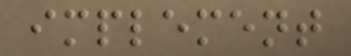implement
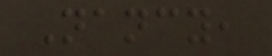Nancy,
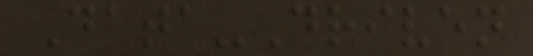Data-Driven
